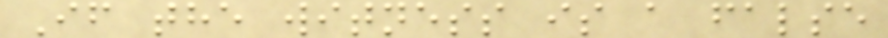If the witness is a false
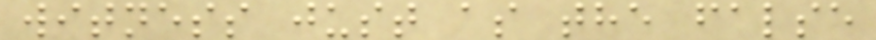witness just as the false
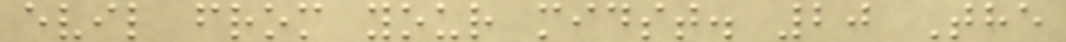evil from your midst. 20 The
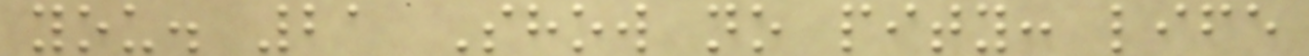you. 21 Show no pity: life
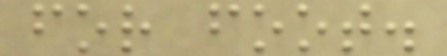for foot.
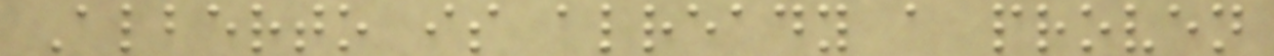Alberto is already a proven
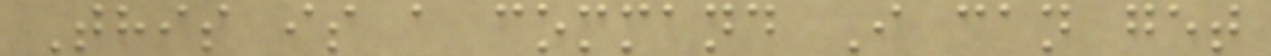This is a command I can get
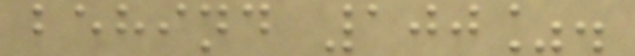behind 100%.
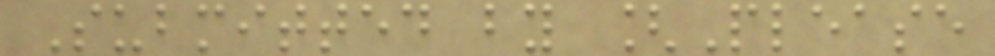Submitted by [Please
